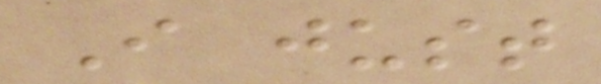I just
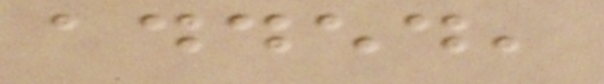added,
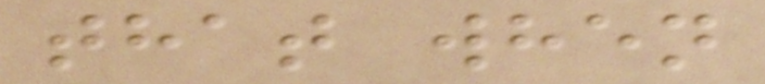that when
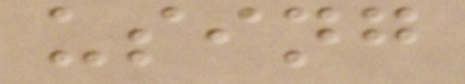using
